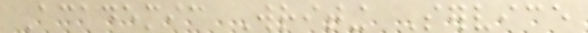Academic Writing Service
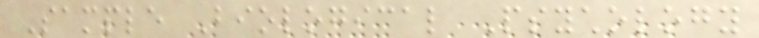Sample Biological Psychology
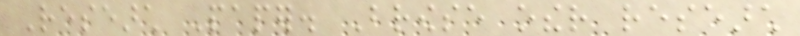Research Paper. Browse other research
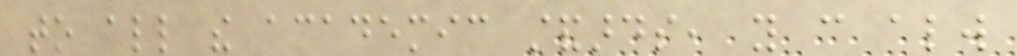to all the academic standards, you can always
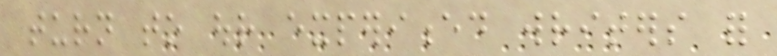turn to our experienced writers for
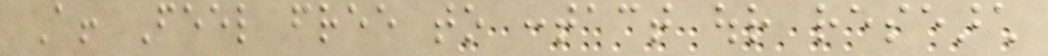A! Feel free to contact our research
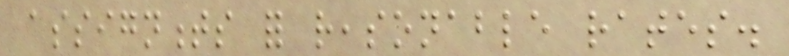assignments for reasonable rates.
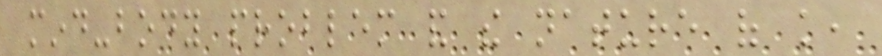mind-body problem and the nature of knowledge,
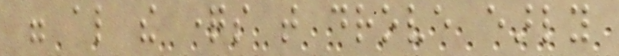were also the questions that drove early
